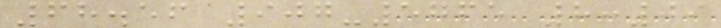68.56 907-5765 8:09
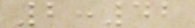2:42
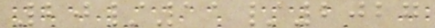20/11/2027
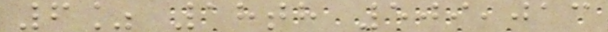6% 18th 509,013
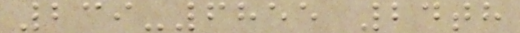239-6855 24th
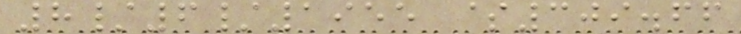8/6/1955 $309.66
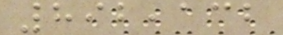892,132
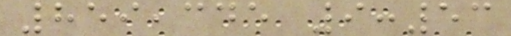859,345 9:53
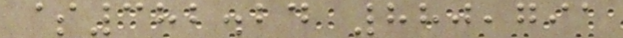$382.24 880,791
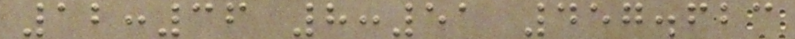12:36 8:51 457.623
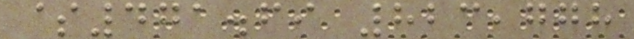$471.69 823,778
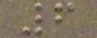6
